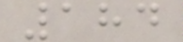184
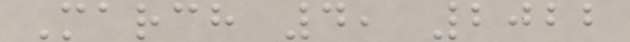March 4, 2022
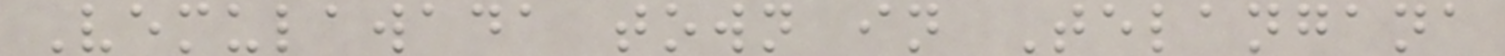Vemulawada town in Telangana
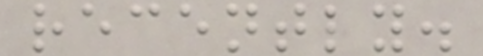recently.
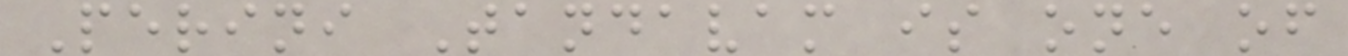Perini Tandavam is one of
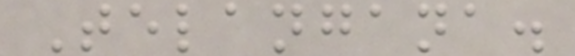Telangana.
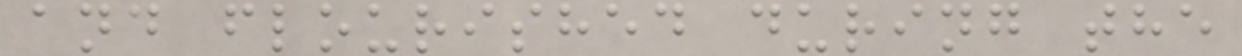and flourished during the
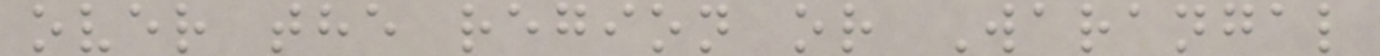over the region or Warangal
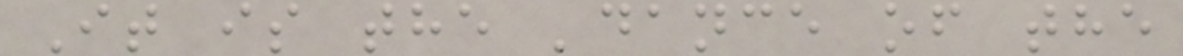It is the 'dance of the
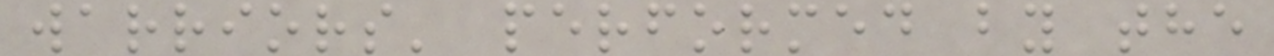warriors' performed by the
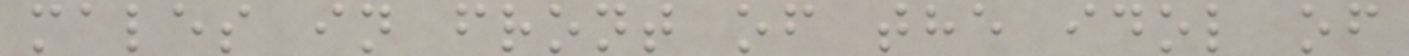males in front of the idol of
